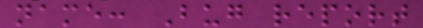name: Bug report
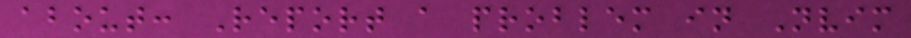about: Report a problem in Nvim
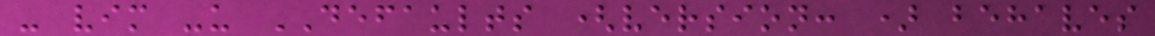- vim -u DEFAULTS (version: ) behaves
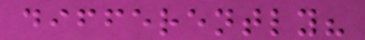differently?
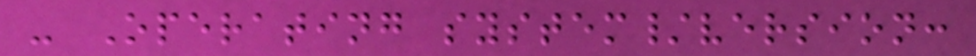- Operating system/version:
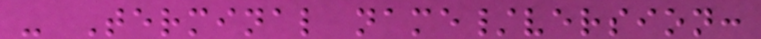- Terminal name/version:
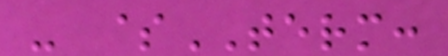- $TERM:
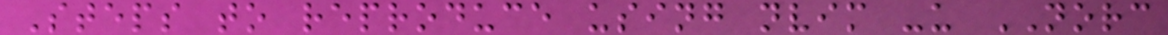Steps to reproduce using nvim -u NORC
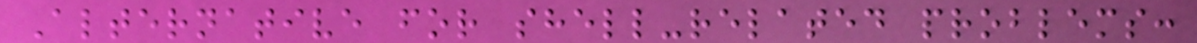Alternative for shell-related problems:
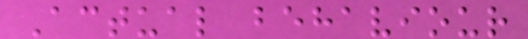Actual behaviour
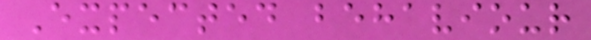Expected behaviour
